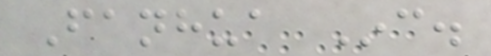Fanhua Inc.
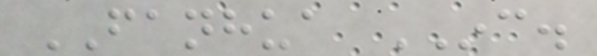FANHUA INC.
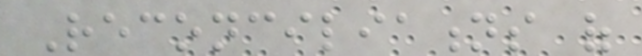Reconciliations of
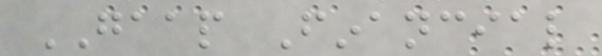GAAP Financial
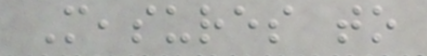Measures to
